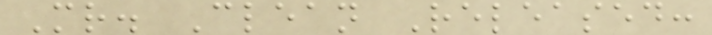Mr. Clean Released:
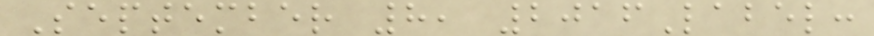September 8, 2016Label:
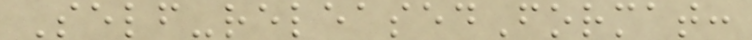Self-releasedFormat:
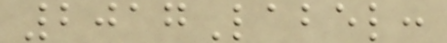2017Label:
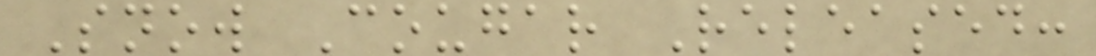Snow Cougar Released:
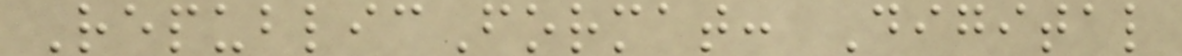RepublicFormat: Digital
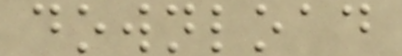download
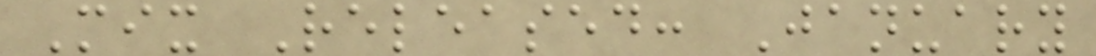Mix Released: January
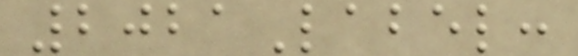2021Label:
